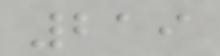219
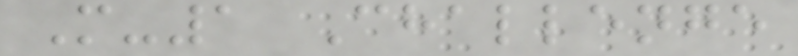M-1 Challenge
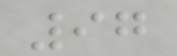97
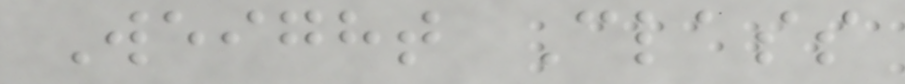Weight Class
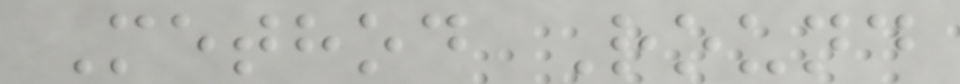Method Round
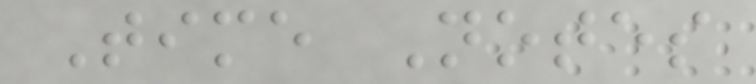Time Notes
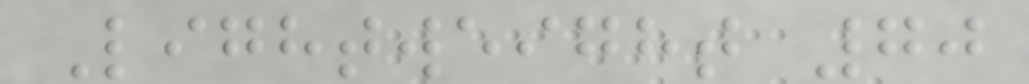Lightweight 70
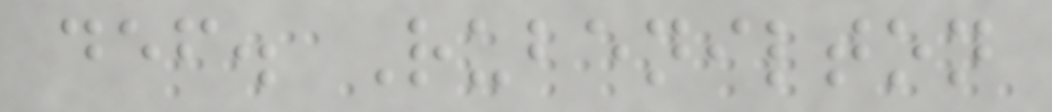def. Rubenilton
